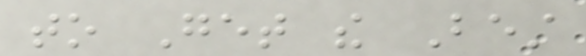to Get the Best
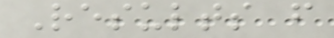Results from
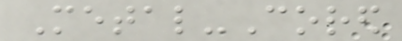Metal-Cored
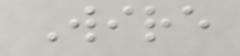Wire
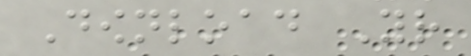Download Your
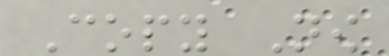Copy Now
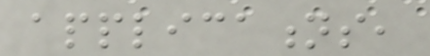applications,
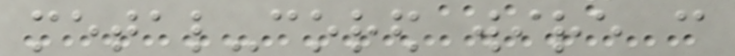metal-cored wire can
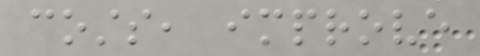costs, improve
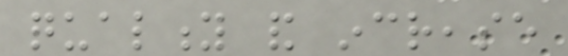quality and increase
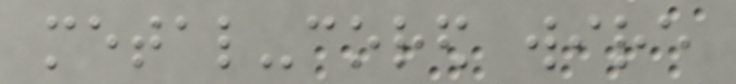metal-cored wire
